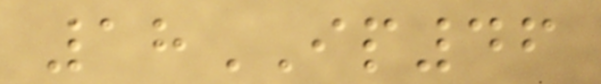18IP46
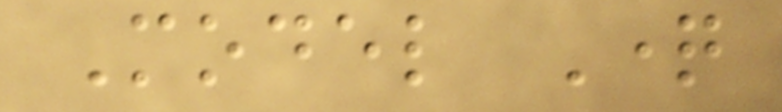Model Question
